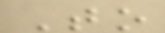To
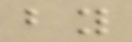by
